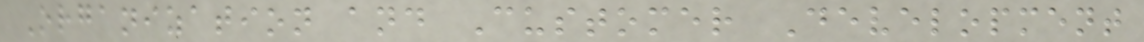Organization and Customer Development
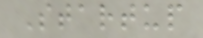Startup
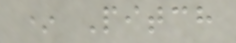* Pitch
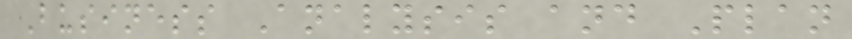Business Analysis and Plan
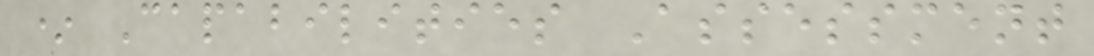* Capabilities Assessment
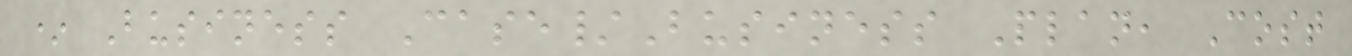* Business Case/Business Plan, Cost
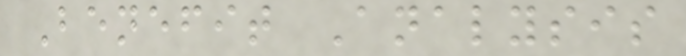Benefit Analysis
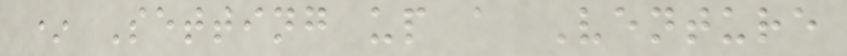* Setting up a Venture
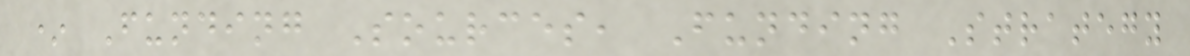* Funding Sources, Funding Strategy
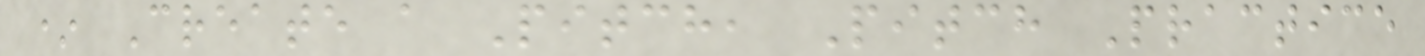* Create a Pitch, Pitch Practice
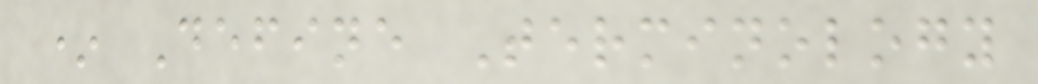* Define Terminology
